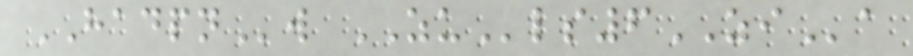HADPNw ZUls6ZIa
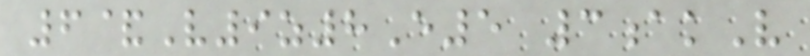6&V9z8E5 3akV
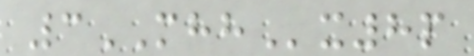3MHHx8p
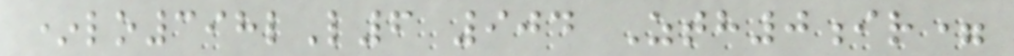*lo398lL6 904 Zth0ir=
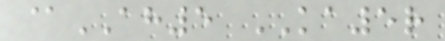@AH5 KA5r
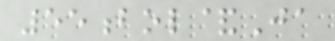55bol&Ja
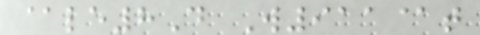@le8D W911@t
